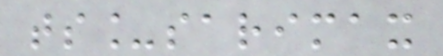ts_sarimax
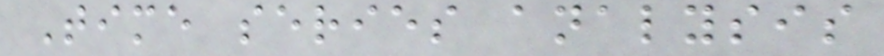Time series analysis
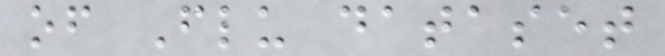of Flu dataset
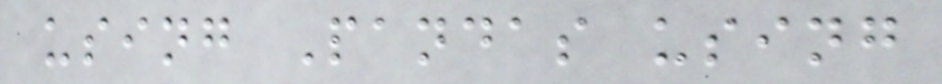using Pandas using
